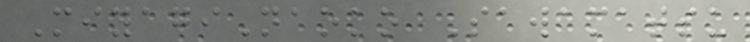MiyagiNaoko Sawamatsu
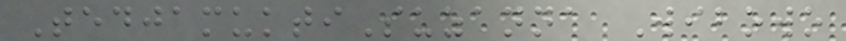TedjamuktiSuzanna Wibowo
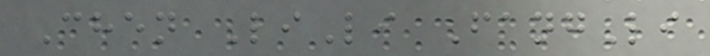Chen LiLi FangLi
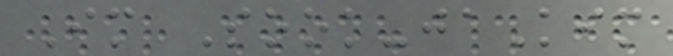Im Sook-jaKim
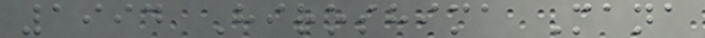1994 Hiroshima Mana
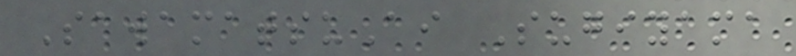SawamatsuAi Sugiyama
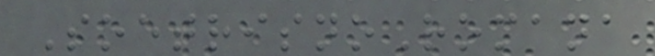SoetrisnoRomana
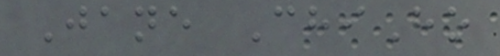Jane ChiHo
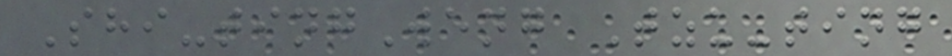Shi-tingWeng Tzu-ting
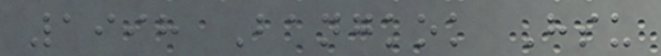1998 Bangkok Hsu
